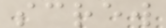screw
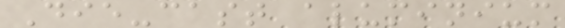Die-cast aluminium
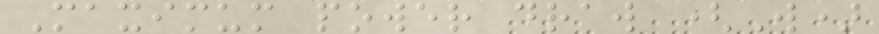Maximum power draw (W)
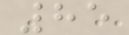85
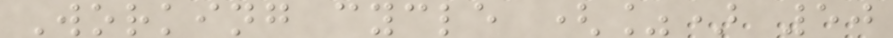Working cycle (%) 50
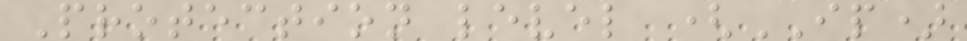Protection level (IP)
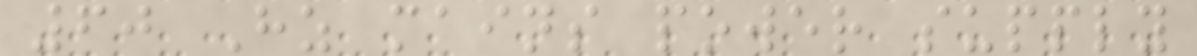60 Hz mains power supply
